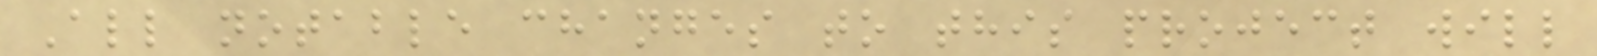All notable changes to this project will
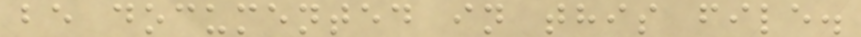be documented in this file.
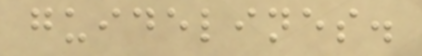guidelines.
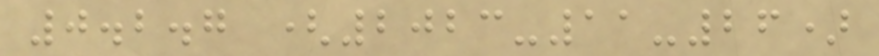0.2.7 (2023-11-26)
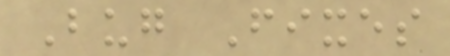Bug Fixes
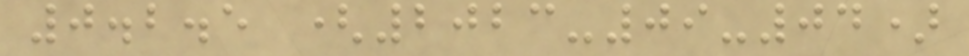0.2.5 (2023-09-04)
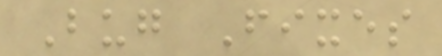Bug Fixes
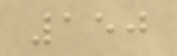150
